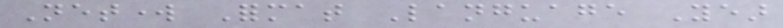Network Format Language Year
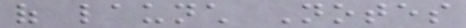of launch Notes
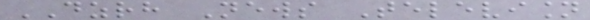DZRH News Television
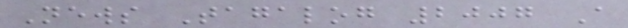News Tagalog 2007 A
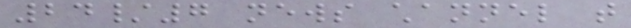24/7 news channel that
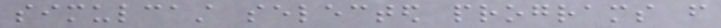simulcast selected programs from
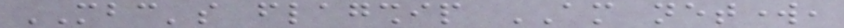MBC's flagship AM network,
